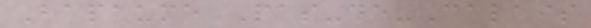Bapaume Pas-de-Calais
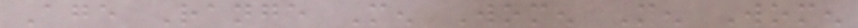Age Range Men Women Men Women
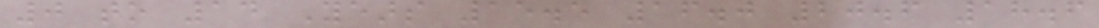0 to 14 Years 15.5 16.0 20.6 18.6
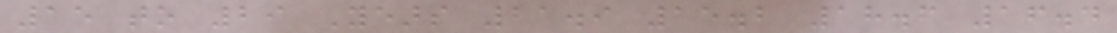15 to 29 Years 21.9 15.2 18.6 16.4
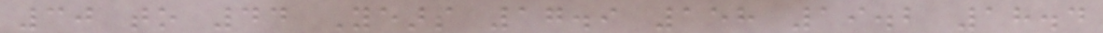30 to 44 Years 17.9 158 19.2 18.4
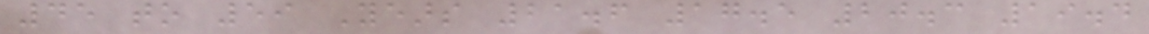45 to 59 Years 21.6 17.5 20.3 19.4
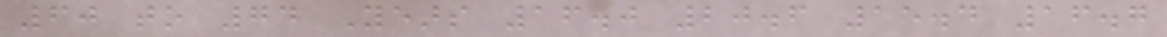60 to 74 Years 16.0 20.6 15.4 16.7
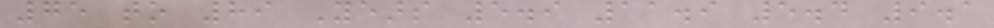75 to 89 Years 5.9 11.9 5.4 9.1
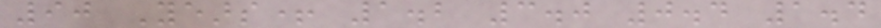90 Years+ 1.2 3.0 0.4 1.4
